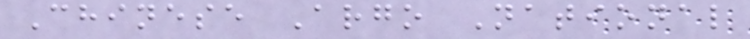Chinese Argo National
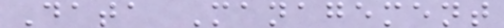Data Management
